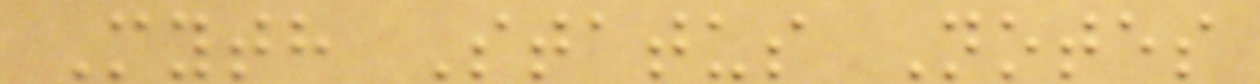Myth Status Notes
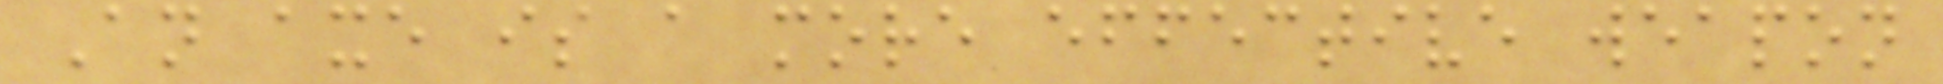An axe is a more effective weapon
